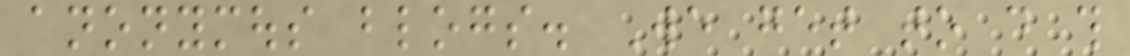anonymous blogs. We get to do this
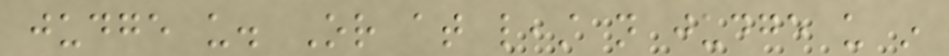judge us. Or at least not judge us in
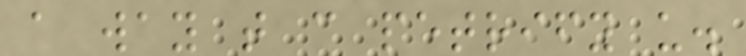a way that can petrify us.
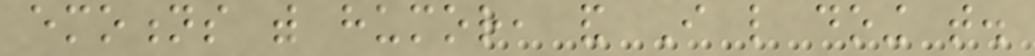emotions with humor, and I like doing that.
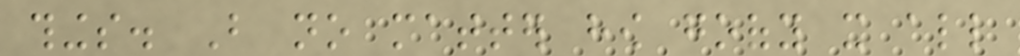things. But no matter how goofy it all
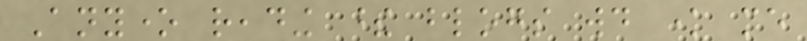Anyone reading these blogs would know me
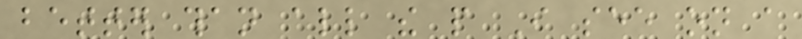better than all the people I see on a
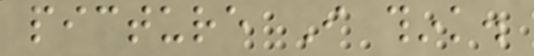picture I think.
